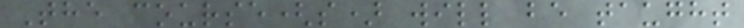The course(s) will be taught
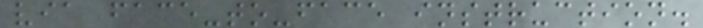via face-to-face instruction.
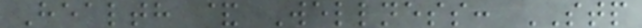Health & Wellness: STP
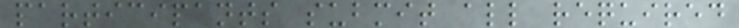participants submit all required
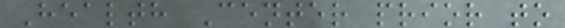Health Center prior to
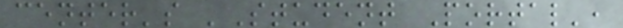center's 'Student Portal',
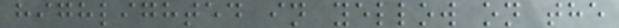highlighted in yellow on the
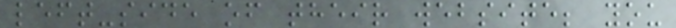left-side of their website; you
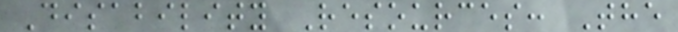Disability Resources: The
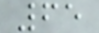65
